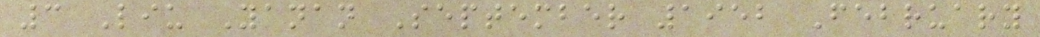3 Liu Yanan September 1952 February
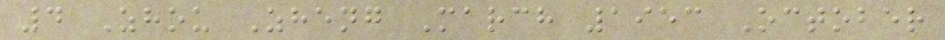4 Zhou Zheng March 1953 October
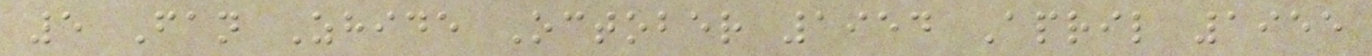5 Fan Zhide October 1954 April 1955
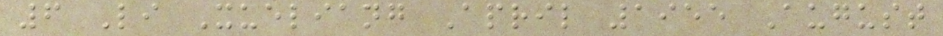6 Li Xueliang April 1955 August
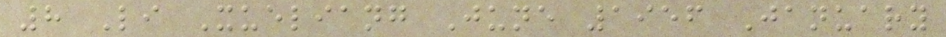8 Li Xueliang June 1956 January
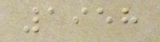1958
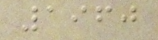1960
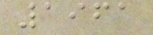1961
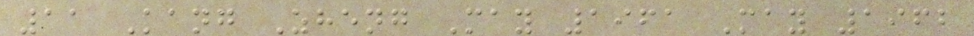11 Kang Zheng May 1961 May 1962
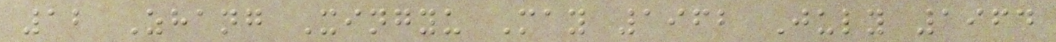12 Zhang Xingyu May 1962 July 1964
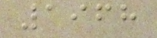1968
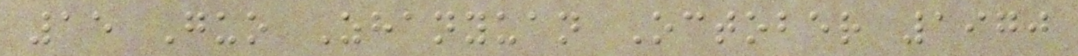15 Guo Zhanyuan October 1970
